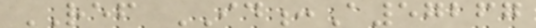REF ID:A57267
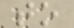to
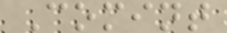Comint
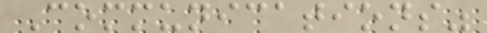Communications"
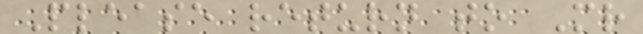Please return to Mr
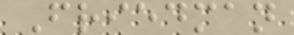Friedman
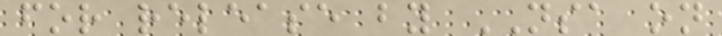for release by NSA on
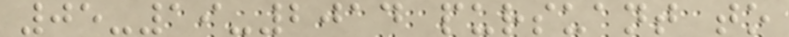05-19-2014 pursuant to
